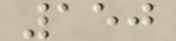150
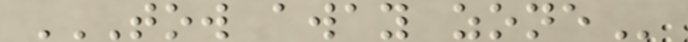TOW AWAY ZONE
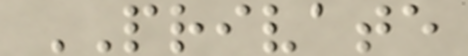PRIVATE
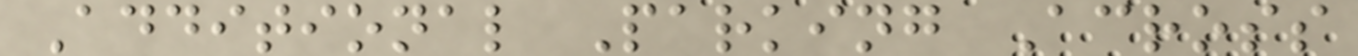Additional Parking Across
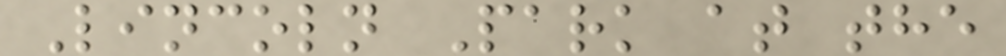Lincoln Park at the
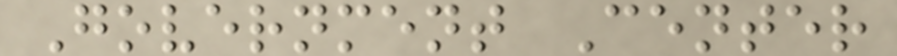Government Center
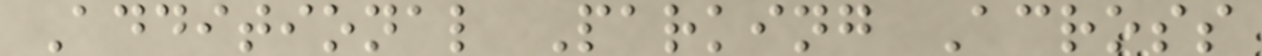Additional Parking Across
